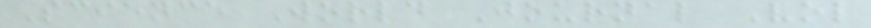Science World Journal Vol
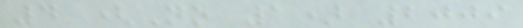4 (No 1) 2009
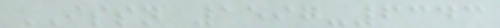ISSN 1597-6343
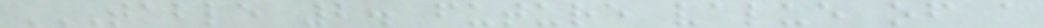TABLE 2. FUTURE VALUE OF A
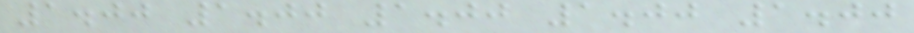1.00 1.00 1.00 1.00 1.00
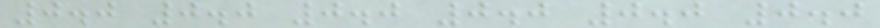0.0 0.0 0.0 0.0 0.0 0.0
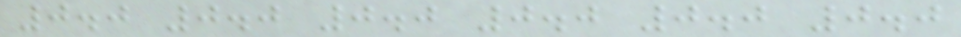0.0 0.0 0.0 0.0 0.0 0.0
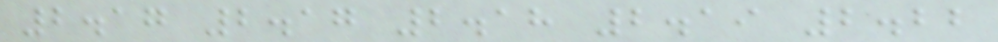2.17 2.17 2.18 2.19 2.22
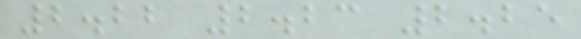2.22 2.23 2.25
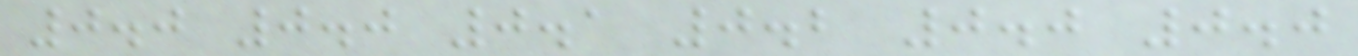0.0 0.0 0.1 0.2 0.0 0.0
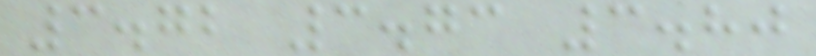3.72 3.73 3.80
